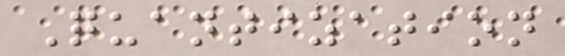Quantization
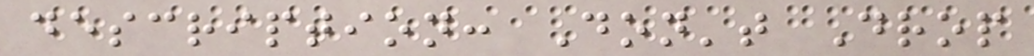description: Don't Drop
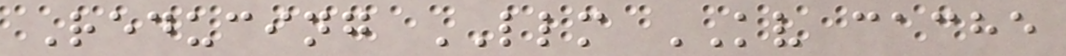Reducing LLM KV cache
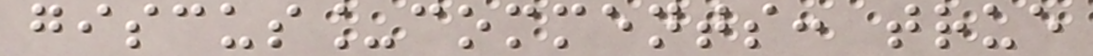giscus_comments: true
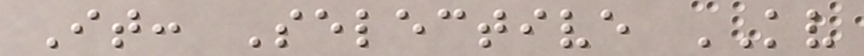It: Selective KV
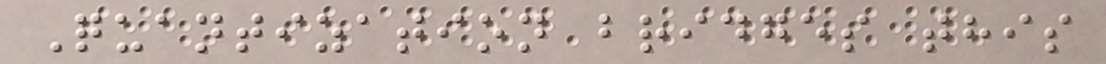Quantization bridges this
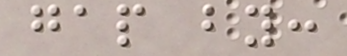gap by:
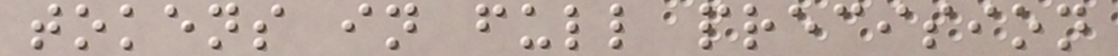tokens in full precision
